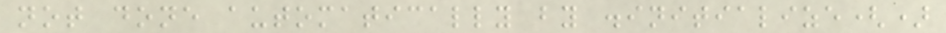not done automatically by .initialize()
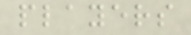players
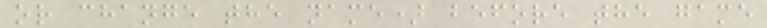or change the name) before the game
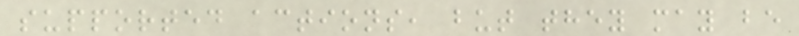supported actions, but they may be
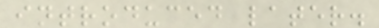introduced later.
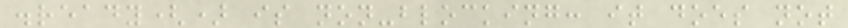.ready() is non-blocking: it does not
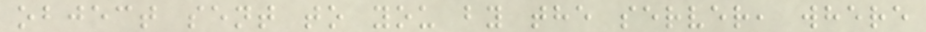object sent to you by the server, where
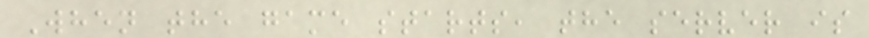When the game starts, the server is
